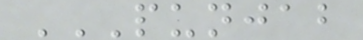PUNJAB
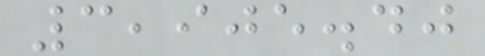3,905.40
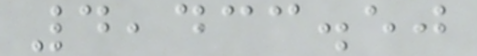4,433.50
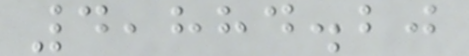4,884.20
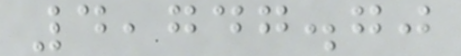4,747.70
